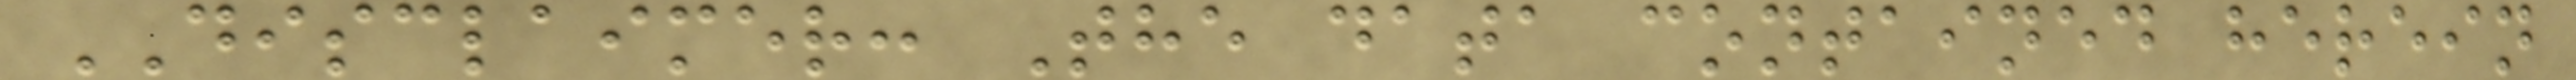DISCLAIMER: The data contained herein
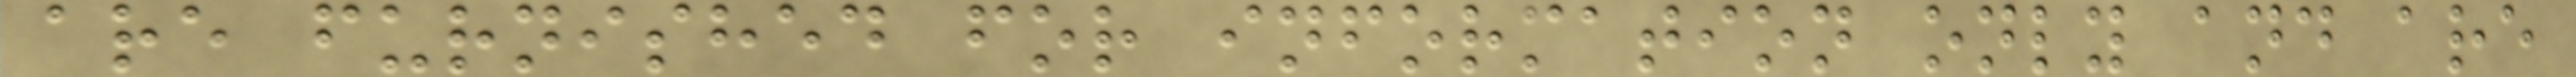are furnished for information only and are
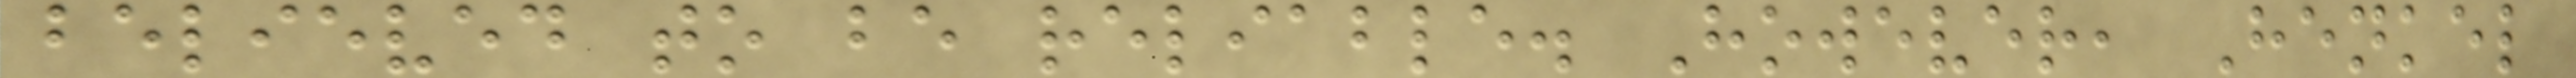believed to be reliable. However, Henkel
